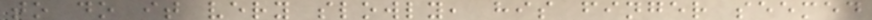to do it very slowly, his finger seemed
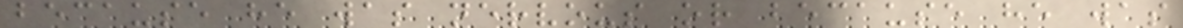because he was nervous or because he was
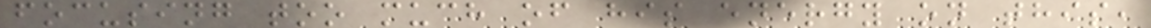focusing too much of his energy on this,
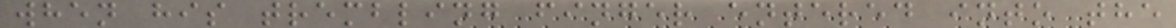when his trembling finger entered into the
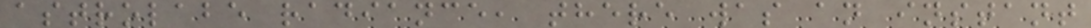astrolabe radiance, there was an instant
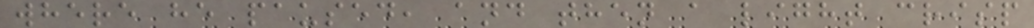where he paused, and then a light crisp
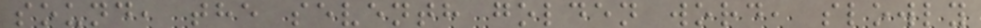sound, the seventh golden word, slowly
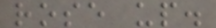rose up.
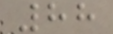88
